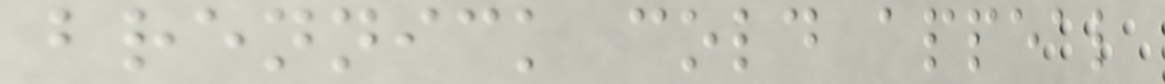brennick cold appeal
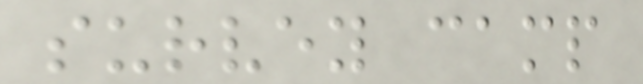survey camp
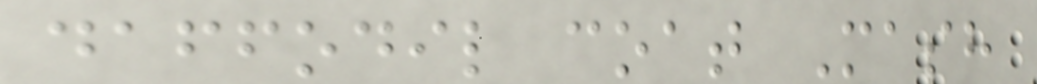daffodil coat Mash
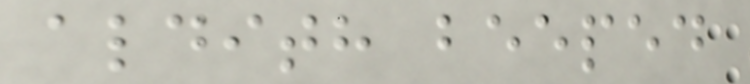aldith beeped
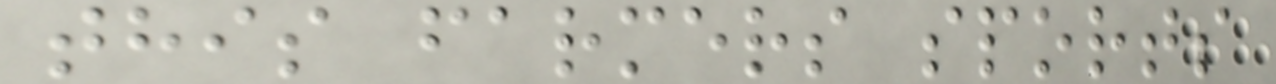this farmers sports
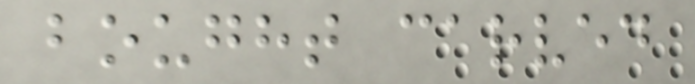bought carved
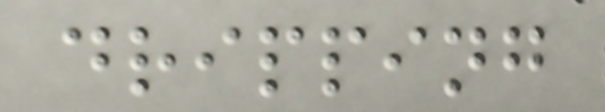dripping
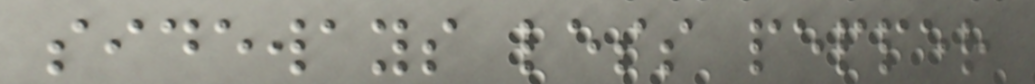sideways less pepper
